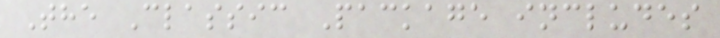The Classic Package includes
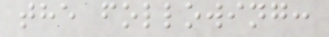the following:
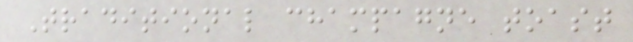Traditional champagne toast
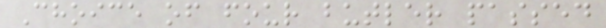Choice of four butler passed
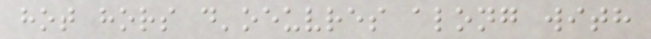hot hors d'oeuvres along with
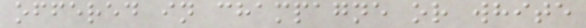offered in champagne or white
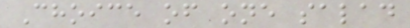Choice of one salad
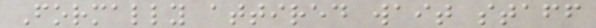Formally attired wait staff
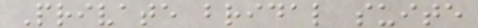Private bridal suite
